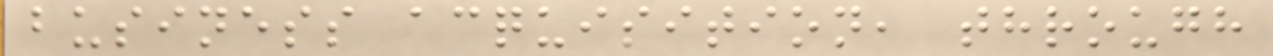business acquisition, through
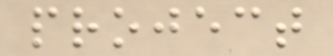project
